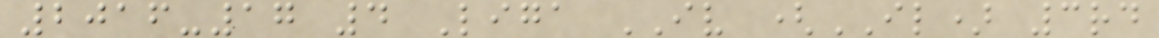2016-17 4 Liga IV (IL) 3rd
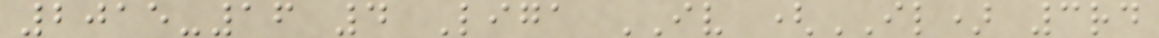2015-16 4 Liga IV (IL) 3rd
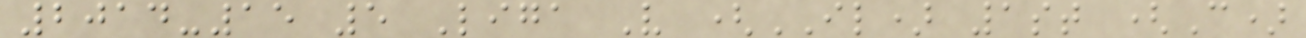2014-15 5 Liga V (IL) 1st (C)
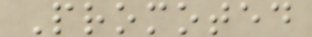Promoted
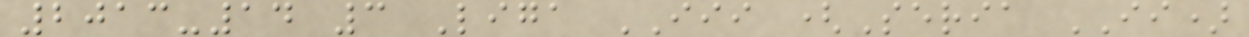2013-14 3 Liga III (Seria II)
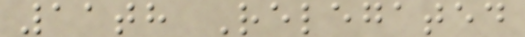11th Relegated
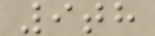9th
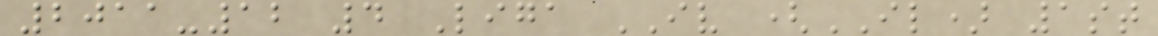2011-12 4 Liga IV (IL) 1st
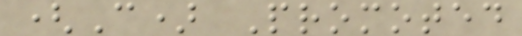(C) Promoted
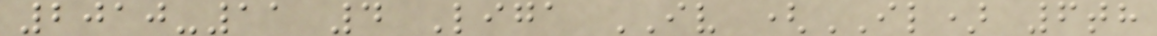2010-11 4 Liga IV (IL) 6th
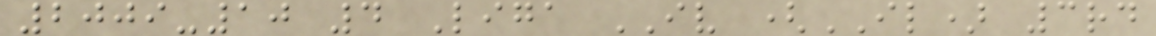2009-10 4 Liga IV (IL) 3rd
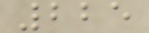225
